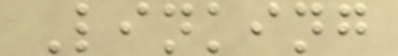Linking
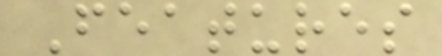Features
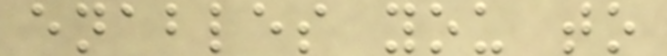enables you to
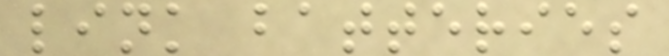link batteries
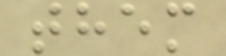them
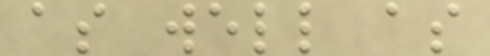as well as
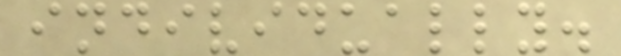individually.
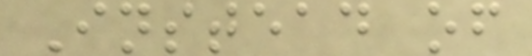Instead of
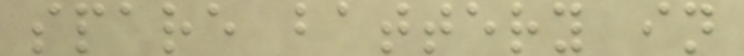spare battery in
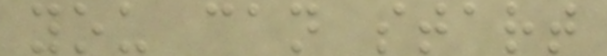you can start
